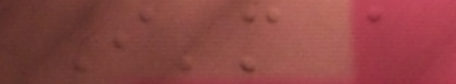I'm a
